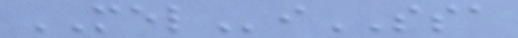MELiSSA
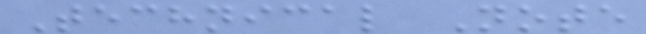Technical Note
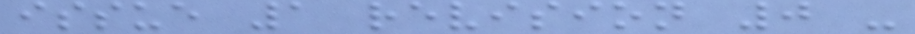issue 1 revision 0 -
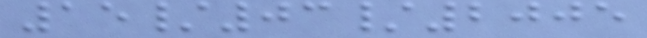15/03/2005
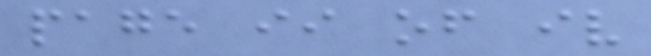page ii of iv
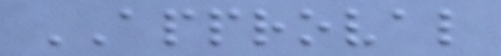APPROVAL
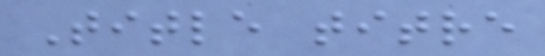Title titre
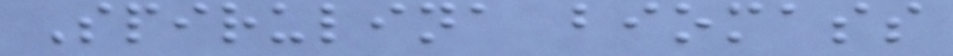Spirulina biomass
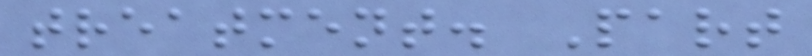treatment. Part
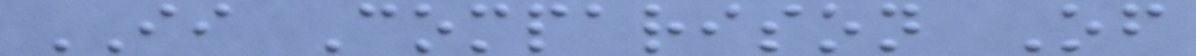II Comparison Of
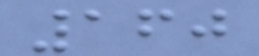160
